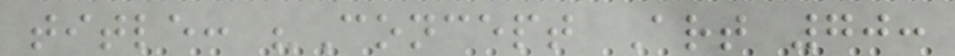title: "Concept Art 70:
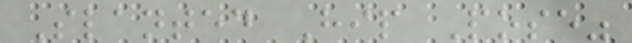Slanted Hip Pose"
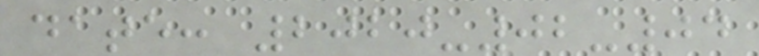date: 2020-02-04
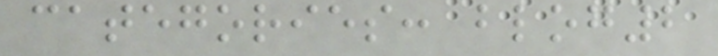categories: blog2
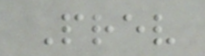Prev
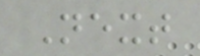Next
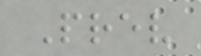Prev
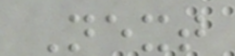Next
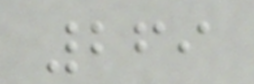269
